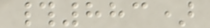#883)
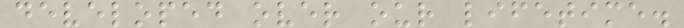developed over our lifetime.
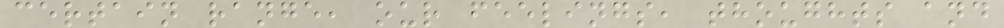certain range, our feelings, thoughts and
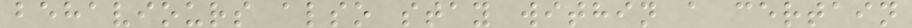behaviours also stay within a certain
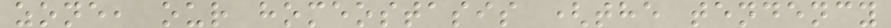zone, our homeostasis (the tendency
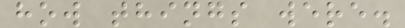how things were.
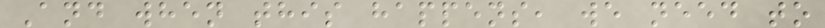And when this happens, we need to
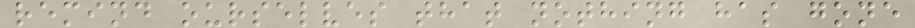remind ourselves that nothing has gone
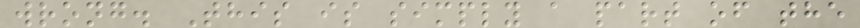wrong. This is simply a part of the
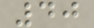40
